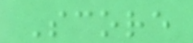Score
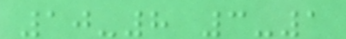10-8 3-1
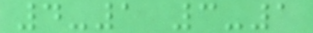4-1 3-1
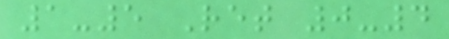1-5 Ret 0-4
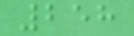258
